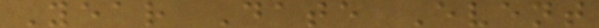Year Date Event
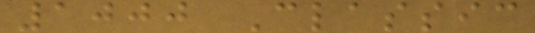1000 Classic
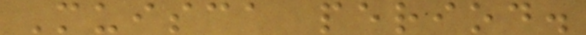Muisca period.
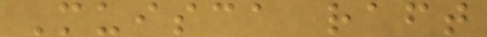Muisca raft
